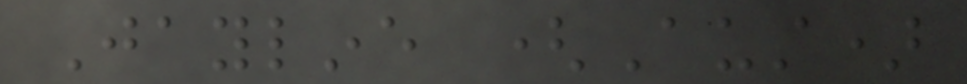Jayline (Aust)
